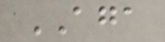AGA
